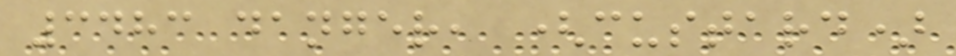3483 danger, (custard)
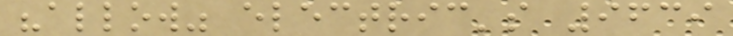"allow" electric's 9639
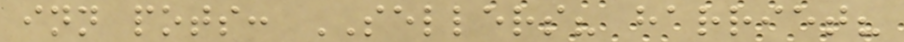inn pots: SELLERS? harriet?
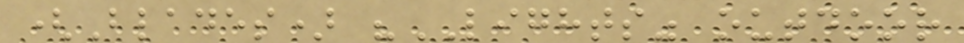(Blades) "LIGHTS" outdoor
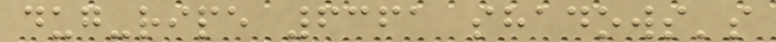dug-ripe 6361 shadows's
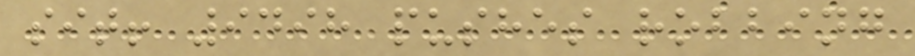sit! 9498 pushes robbing
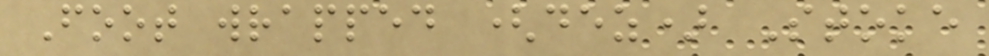Foot wrapped (dez) Stoke
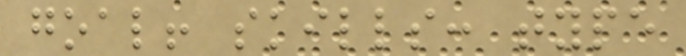goal! skills: type
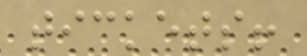tickets!
